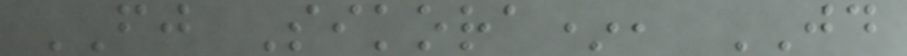FJ Sikora*, JD
